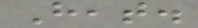Heat.
